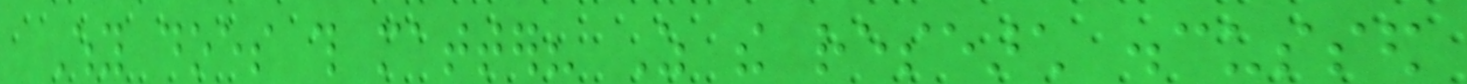Why does this matter? As the research discussed
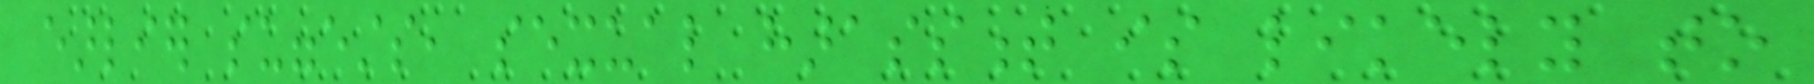earlier suggests, sexual harassment is likely to
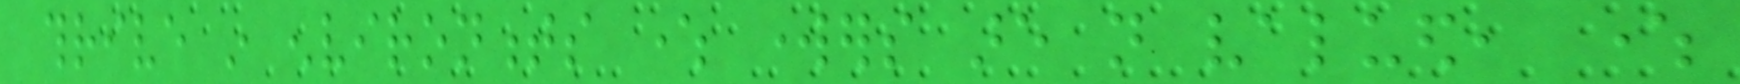thrive in environments where workers are not valued, where
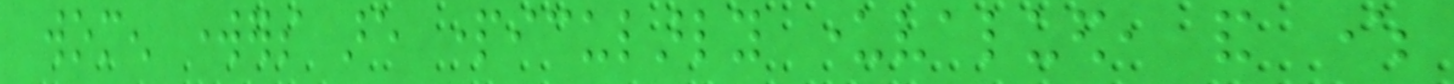women workers are particularly undervalued, and where
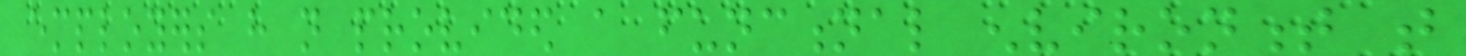employers have not provided a functional environment that
